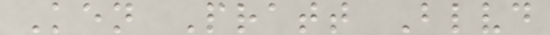Ken Pratt Blvd
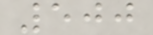500
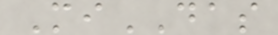MiDAS
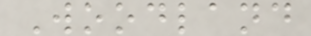Woodland
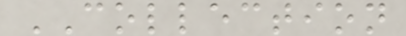COLLECTION
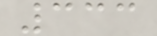333
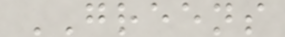GREENS
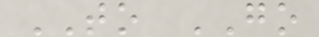TO GO
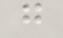g
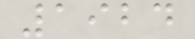1924
